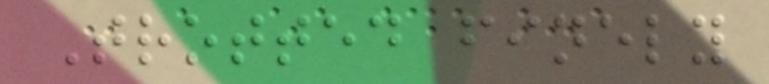Trotted finely
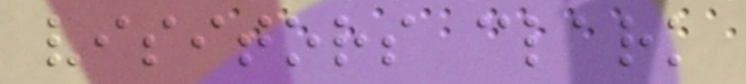visitors clark
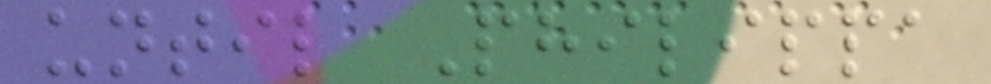until Philippa
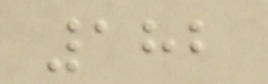182
